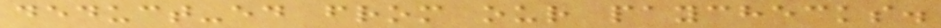deduct-ed from our paychecks.
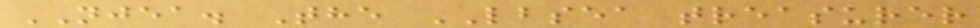NJEA. The LBSEA treasurer
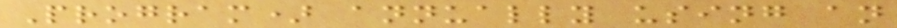Program) annually using an
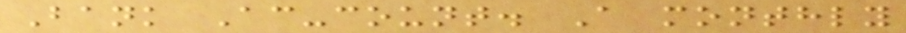Bank Ac-count. A monthly
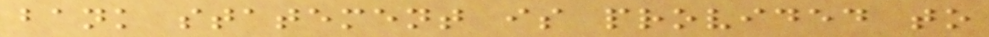bank statement is provided to
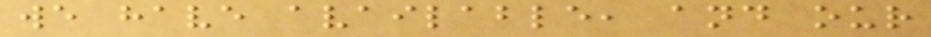we have available, and our
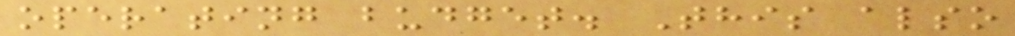operating budget. This also
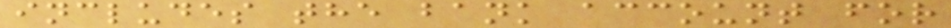includes the bank account for
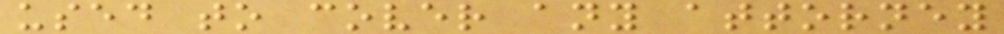used to cover any attorney
